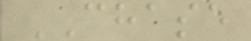CHASE
